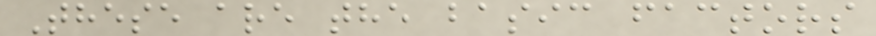These are the basic factors
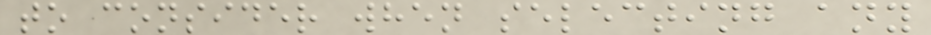to consider when selecting any
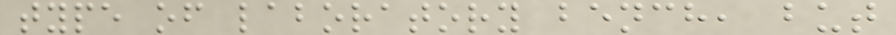type of laboratory bench, but
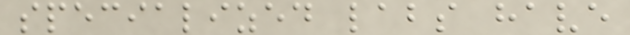specialized labs have
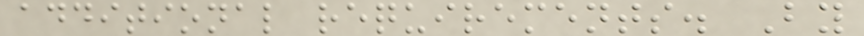additional requirements. By
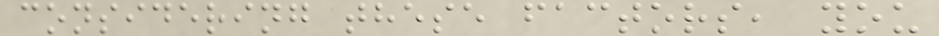considering these factors, you
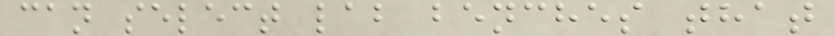can select lab benches that
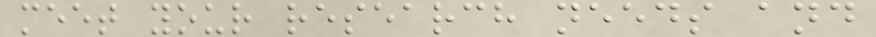meet your research needs and
